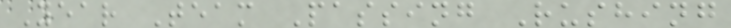Year Team Passing Rushing
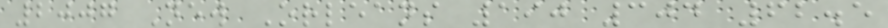2007 New Orleans 190 304 62.5
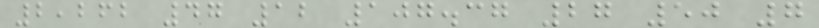2,262 47 12 107.37 27 50 7
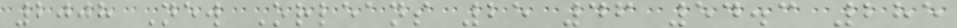2008 New Orleans 25 46 54.3 285
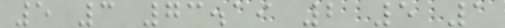5 3 73.19 2 5 1
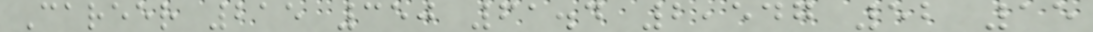Career 215 350 61.4 2,547 52 15
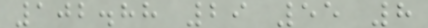102.88 29 55 8
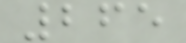265
